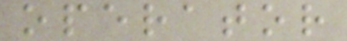operator
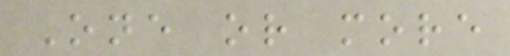One or more
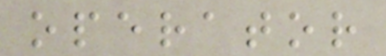operator
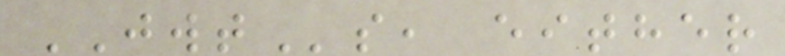JWTs, either
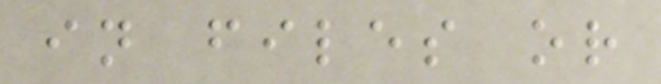in files or
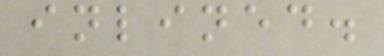inlined.
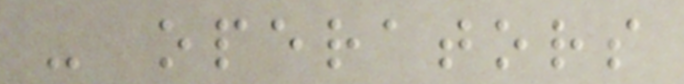- operators
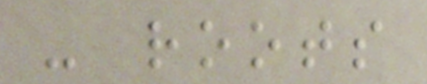- roots
